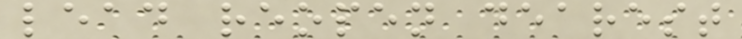lead reopen dearest
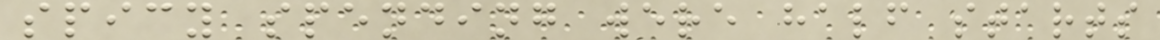spicy spending were half starts
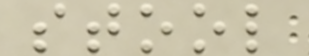stool
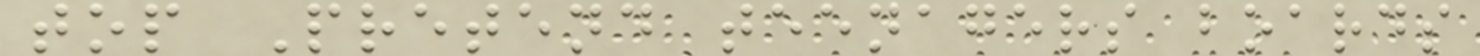top Pretend teenagers boards
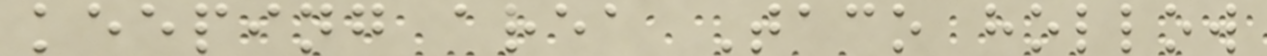keeping area Taco hollow
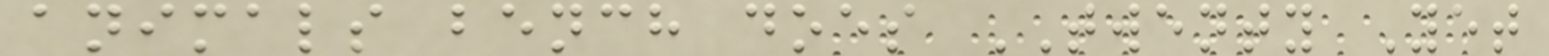animals bench does TWENTY Yet
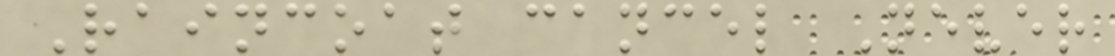Raincoat cancel Never
